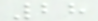28
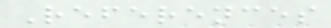References
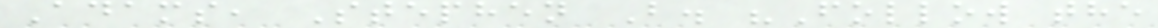Adams, Stephen B. "Follow the
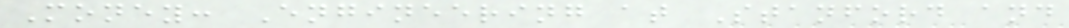Money: Engineering at Stanford and
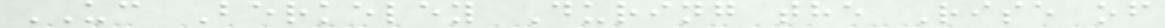UC Berkeley During the Rise of
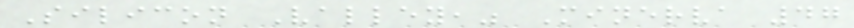Silicon Valley," Minerva 47
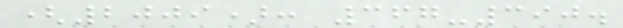(2009): 367-390.
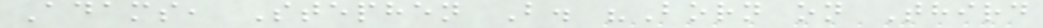Adams, Stephen B. "Born on Third
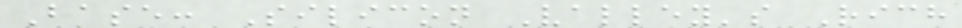Base: Silicon Valley's Rich
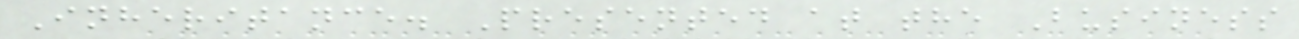Inheritance. Presented at the Business
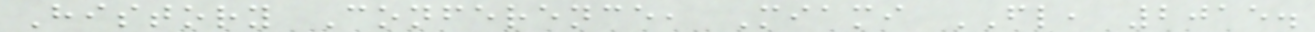History Conference, Miami FL, 2015.
